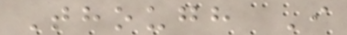Though I
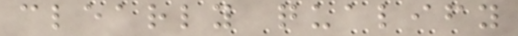clearly qualify
